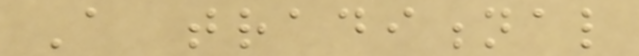A traditional
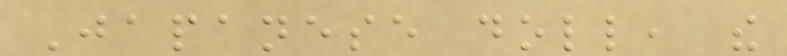Japanese doll, the
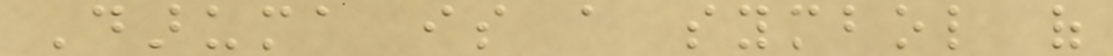Daruma is a symbol of
